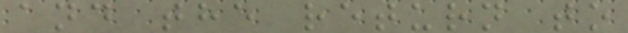and the return to
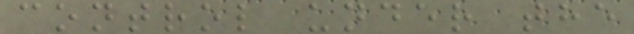control under the
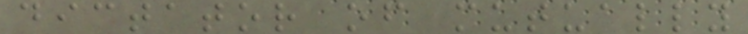dictator of mutually
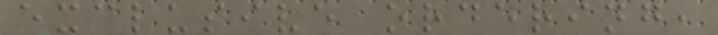exclusive ordering,
